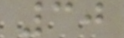30
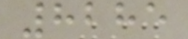8285
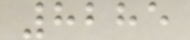8285
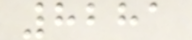8281
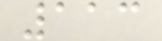113
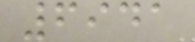6941
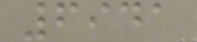6941
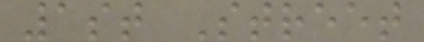1st Street
